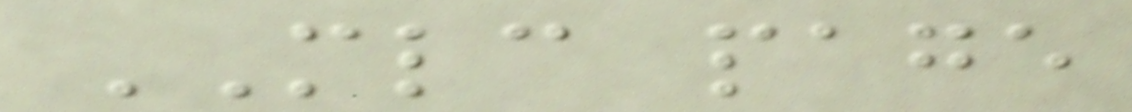MLC page
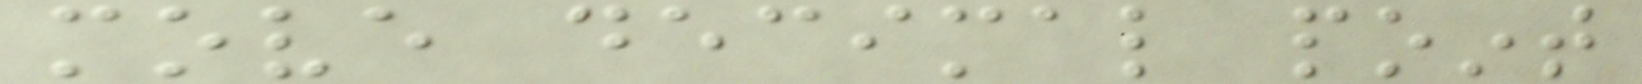move decimal point
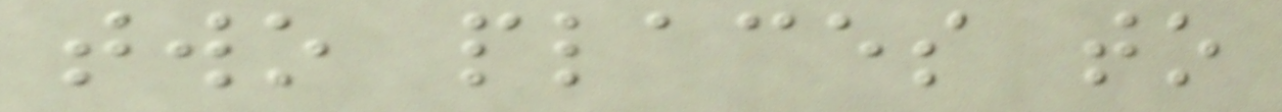two places to
